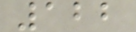122
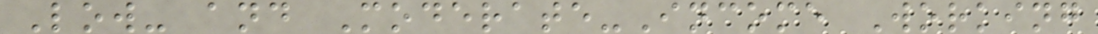Low- and Moderate-Income Working
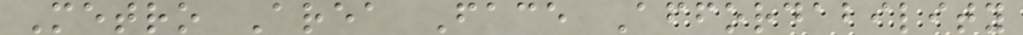Metro Area Face Affordability
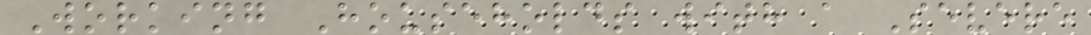Working Households with a Severe
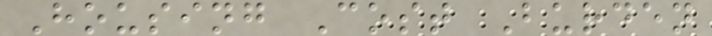Housing Cost Burden
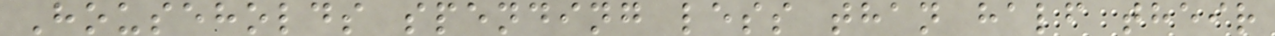Households spending less than half their
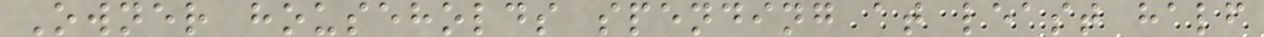Owner households spending at least half
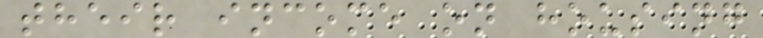their income on housing
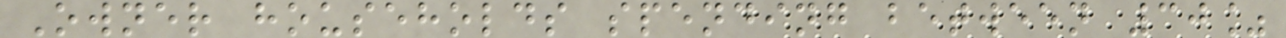Owner households spending between 30%
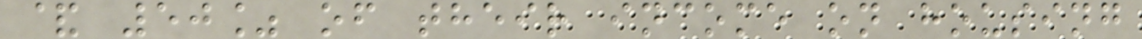& 50% of their income on housing
